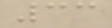33
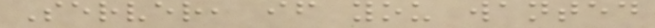Server, if you wanted
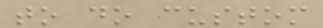to do custom
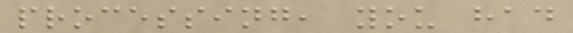processing, you had
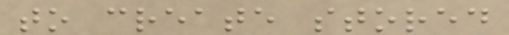to create stored
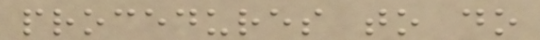procedures to do
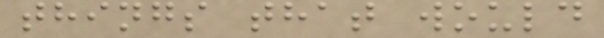things that would
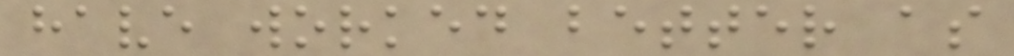have worked better as
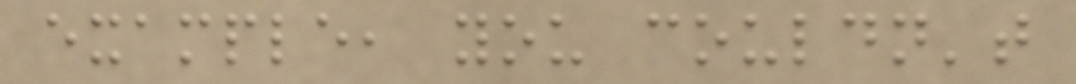example, you couldn't
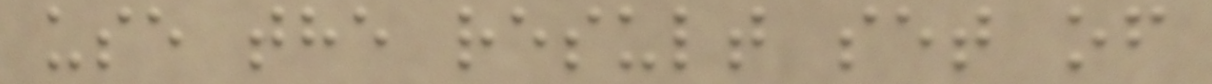use the result set of
